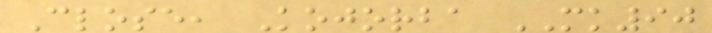Close, Kojorba MK90
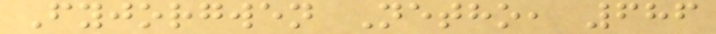Fyjorgwen Netho, 686
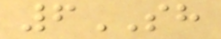6SH
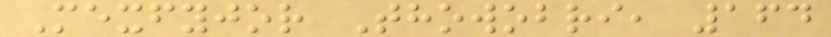Mexfyjor Thowobri, 164
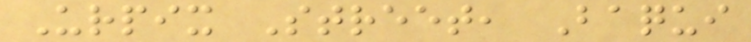Urpix Street, Baqui
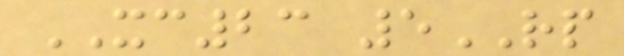XC23 5RP
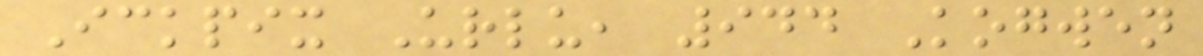Ickpix Urlu, 944 Kogwen
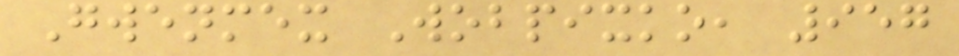Gwenmex Wobpixko, 957
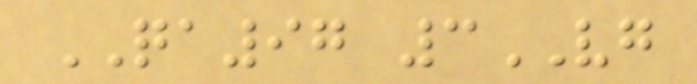QA97 3VG
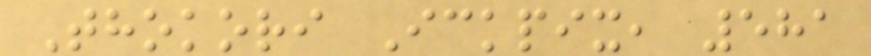Thokori Ickpix, 581
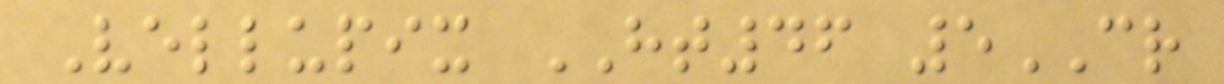Vellupix HT46 5CR
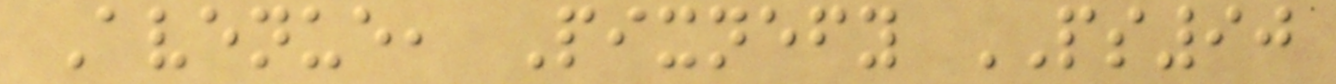Avenue, Pixnefy PS90
